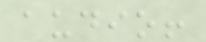audio!
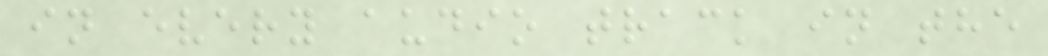in every audio track in the
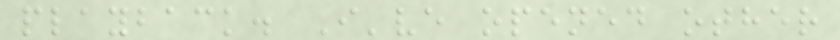playback. I've opened other
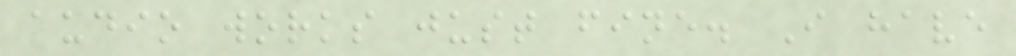audio works just fine. I have
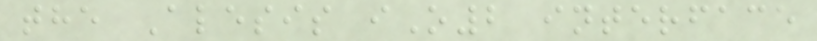the Alesis iO2 interface
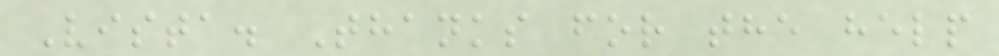Vista. Thanks for the help
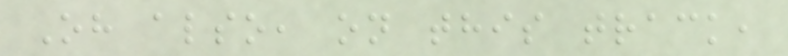Oh also, on this track,
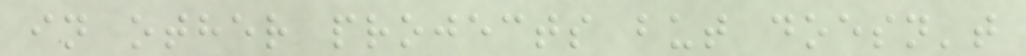in other projects but doesn't
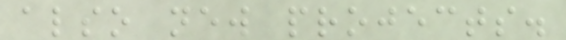also new projects.
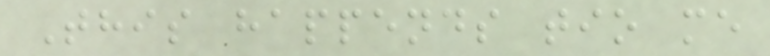This happends tio me
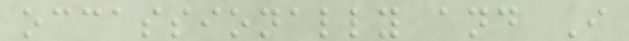occassionally and I
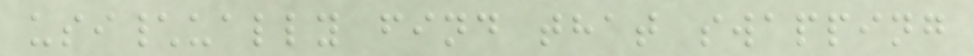usi\ually find that swapping
